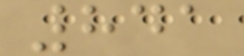841
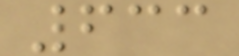633
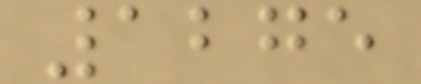1275
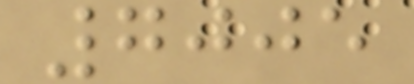7005
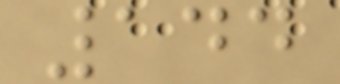144
